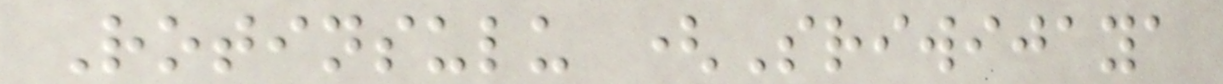Rotinsulu (Sriwijaya
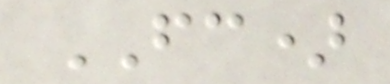FC)
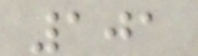101
